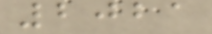2021
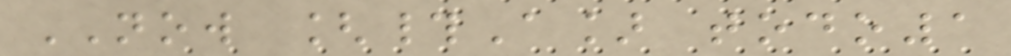NOW [#A] todo1
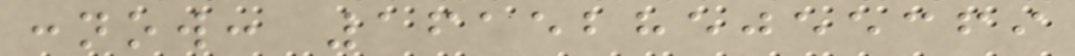:now: 1615285055369
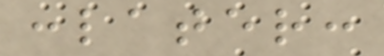:later:
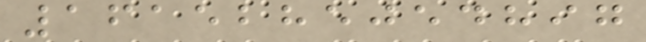1615285054897
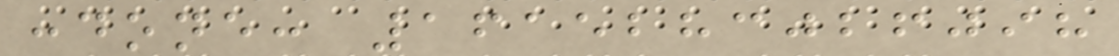:done: 1615283026098
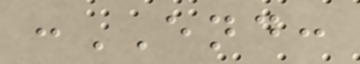:END:
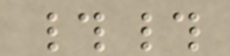##
